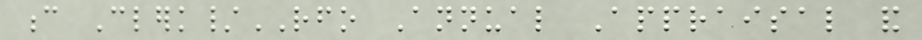c Clerk/RFO Annual Appraisal and
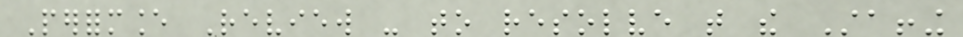Performance Review - to resolve that the Staffing
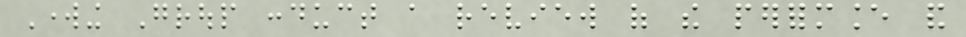Working Group conduct a review of the performance and
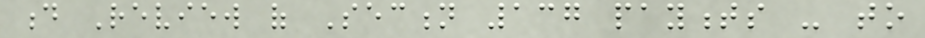d Review of Section 137 payments - to
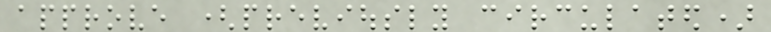approve (previously circulated)
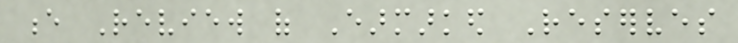e Review of Earmarked Reserves
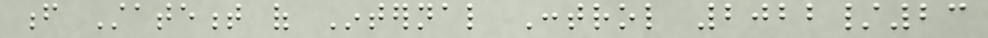f Statement of Internal Control 2022/23
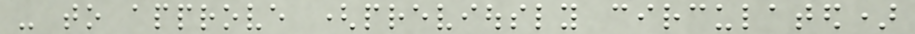- to approve (previously circulated)
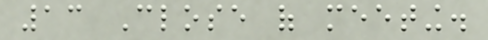13 Close of meeting.
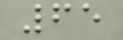65
